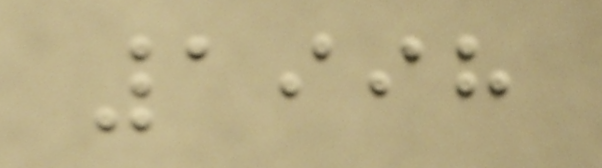1998
